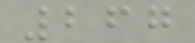267
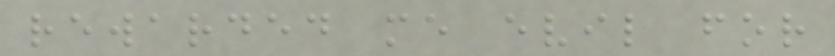rewarded me evil for
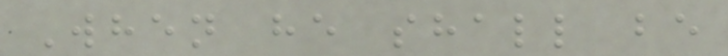When he shall be
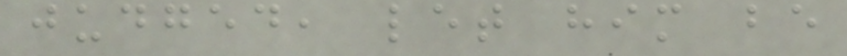judged, let him be
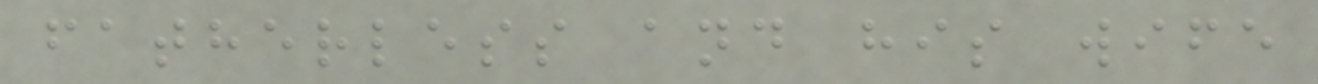fatherless and his wife
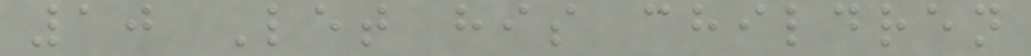10 Let his children
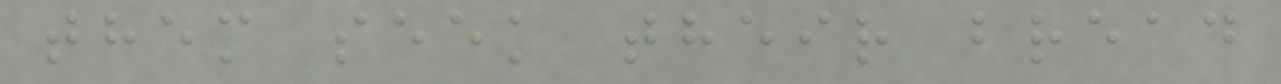them seek their bread
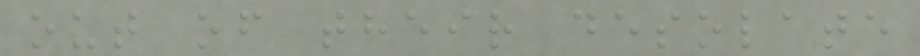out of their desolate
